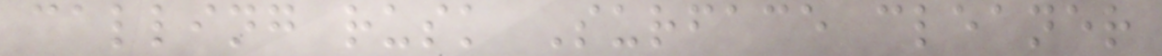calling rusk Surface cleaner
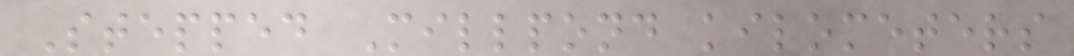Stepped Millpond kilometers
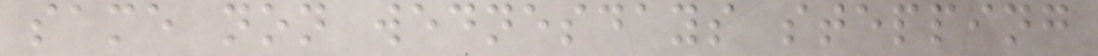same non wednesdays stepping
